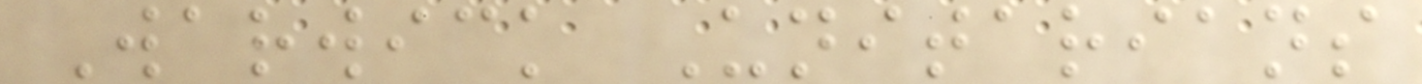Warwick Unitarians
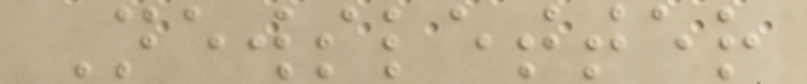Newsletter
